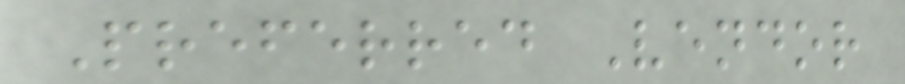Preferred Vendor
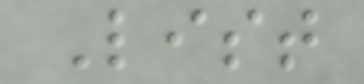List
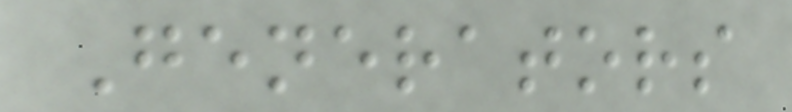Generators
